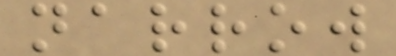narrow
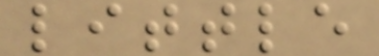little
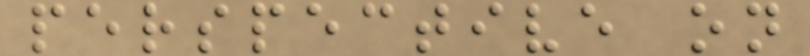perspective on
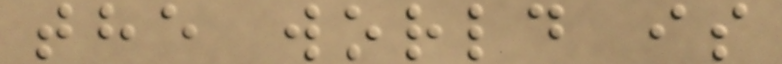the world is
